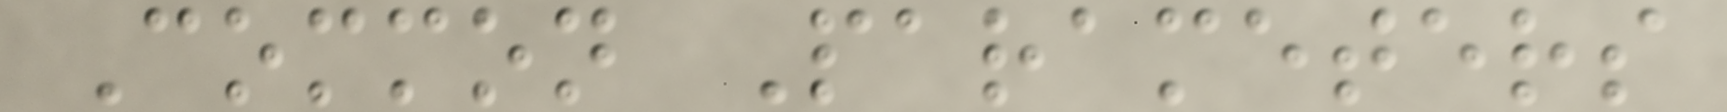Common Parameters
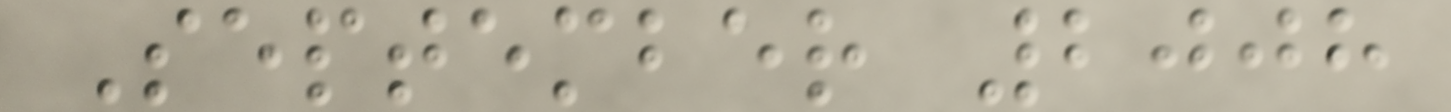September 2008
